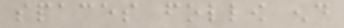spaces follow end
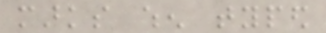marks when typed
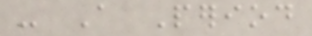- A Period
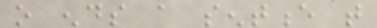o ends a sentence that
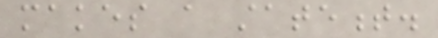makes a statement.
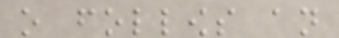o follows an
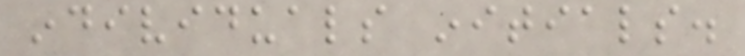individuals initials.
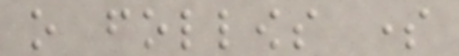o follows some
